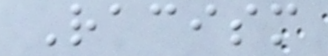Racism
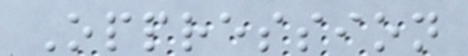Oppression
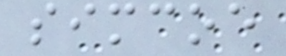simcoe
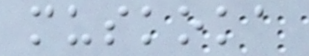muskoka
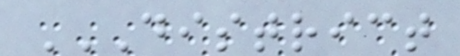DISTRICT
